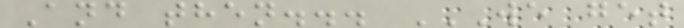And then... WE GET
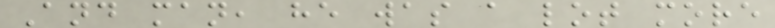And man, he was a lot more
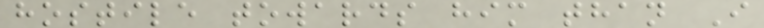hostile towards him than I
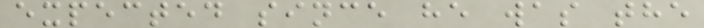expected since he was the
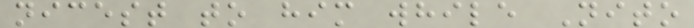nicest to him while Nito
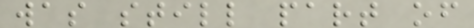was still part of
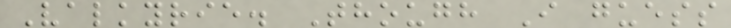Valkyrie. Though I guess
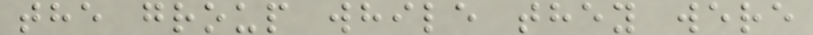the group while they were
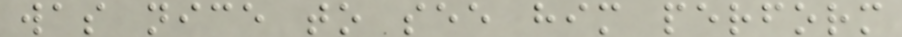was nice to see him perform
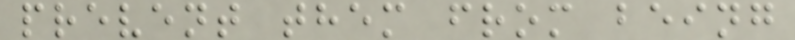prevent them from being
